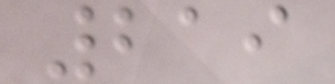219
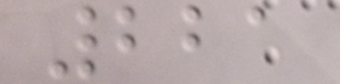221
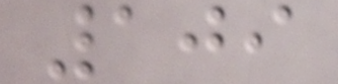109
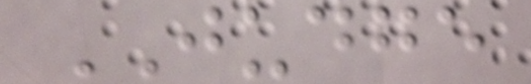JUDGE
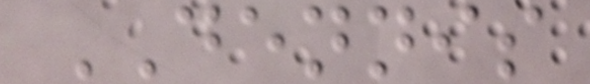DENNIS
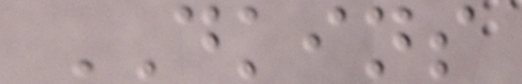DKINS
